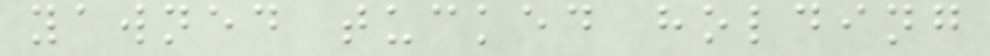yawned tucked holding
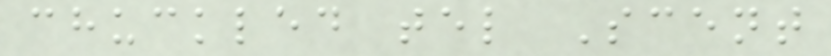chuckled tel Scent
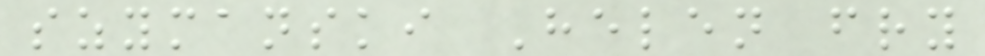szymanski Helen fry
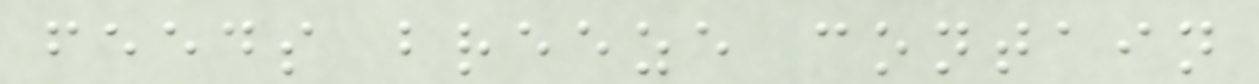feeds breeze contain
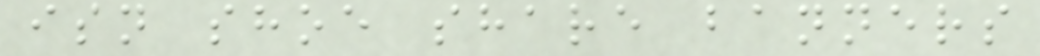isn shoe share banners
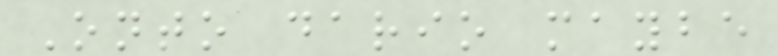Onto dario maybe
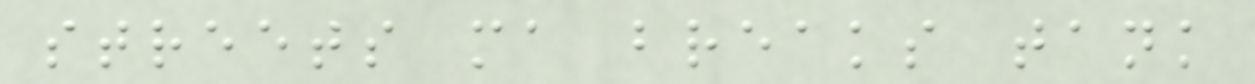streets ma breaks tank
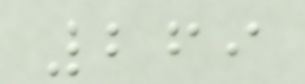269
